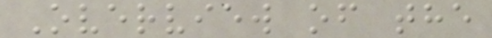Overview of the
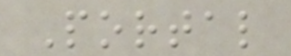Portal
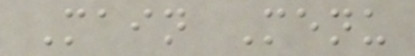Main Menu
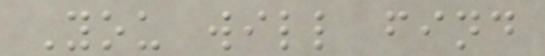You will find
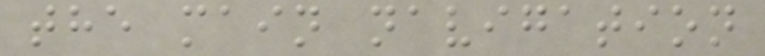the main navigation
